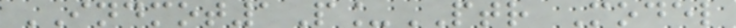INDMOT1P_PTR Model
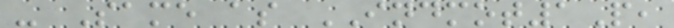- Same as INDMOT1P,
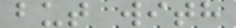but with
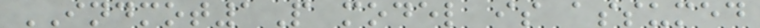INDMOT1P model is assumed
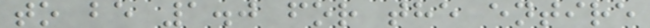to be 1.0 for the entire
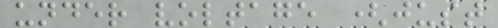under voltage (just
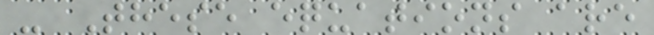- These equations are
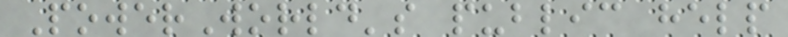PowerWorld's public help
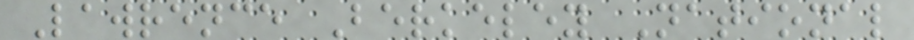Lawrence Berkeley National
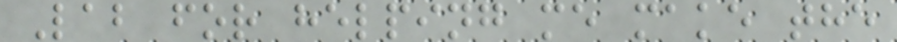Lab for helping me make the
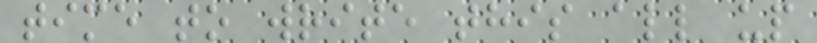time to write this all up
